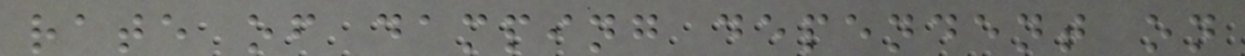rate of damping dependent on
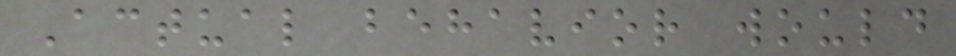Actual behavior would
